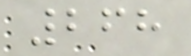268
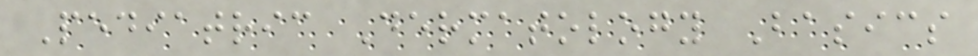Pediatric Dermatology Basics
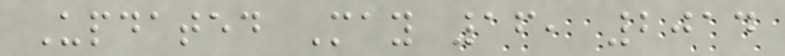Updated May 16, 2014
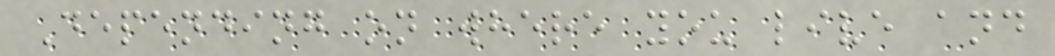Depending on where you live and
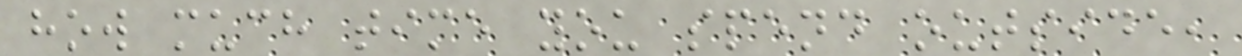how much time you spend outside,
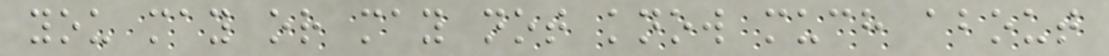you may or may not know much about
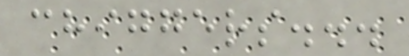chiggers...
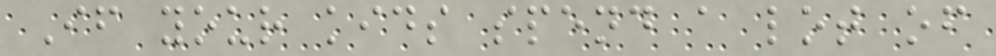If your kids spend a lot of
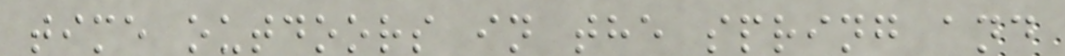time outdoors in the spring and
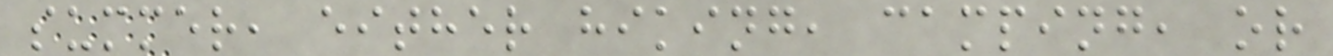summer, either hiking, camping, or
